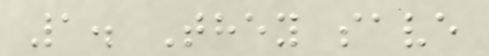1. They save
